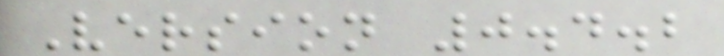Version 0.4.2
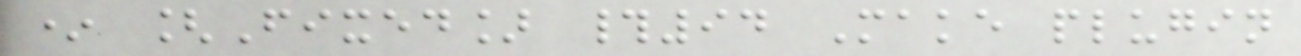* [Fixed] #94 Make plugin
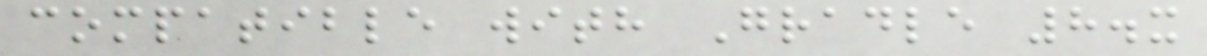compatible with Gradle 8.x
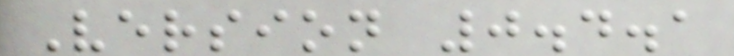Version 0.4.1
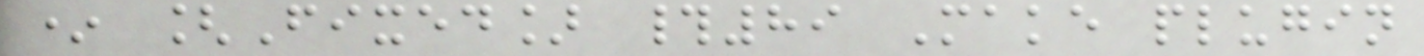* [Fixed] #89 Make plugin
